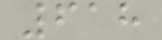618
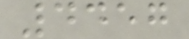4457
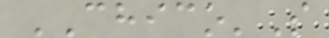CHICO'S
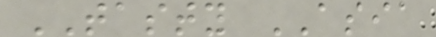TASTY ASIA
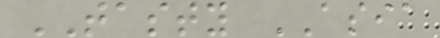TASTY ASIA
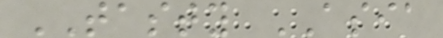TASTY ASIA
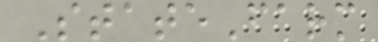StateFarm
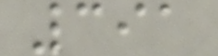391
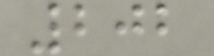202
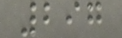297
